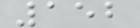152
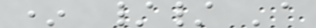* // 'a
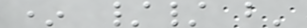* // b'
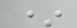*
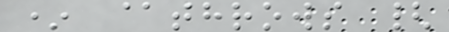* @throws {
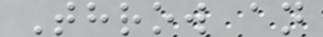Throw an
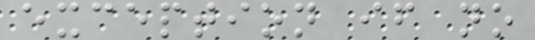exception if no
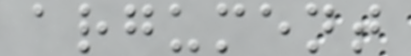argument
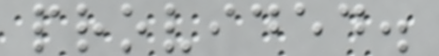provided.
